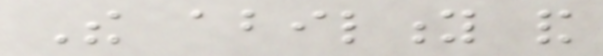The ability and
